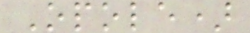Opole)
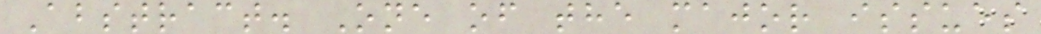Abstract. One of the major issues
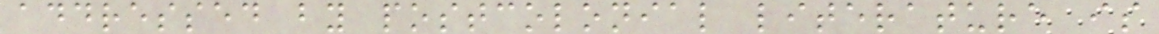addressed by postcolonial literature is
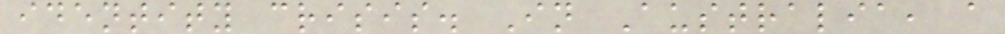identity crisis. In Australia, a
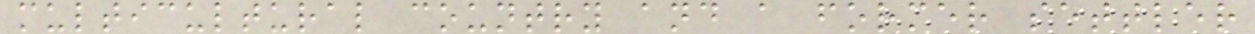multicultural country and a former settler
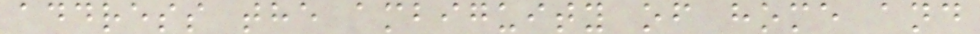address the ambiguity of home and
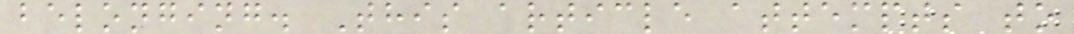belonging. This article attempts to
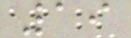19
